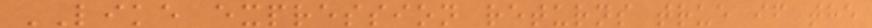LIKE expression returns true if the
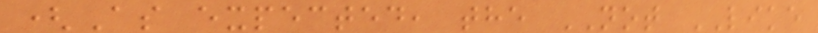(As expected, the NOT LIKE
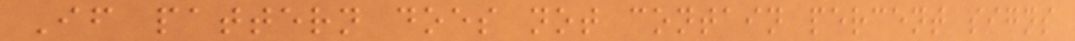If pattern does not contain percent signs
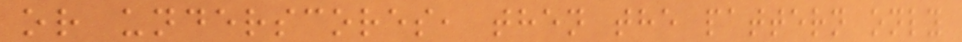or underscores, then the pattern only
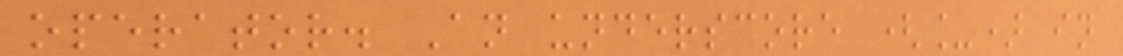operator. An underscore (_) in
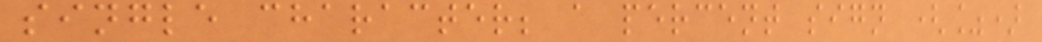single character; a percent sign (%)
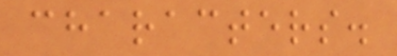characters.
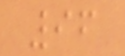96
